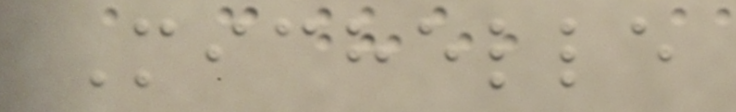Michelle
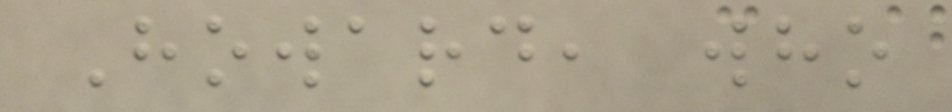Howard, who
